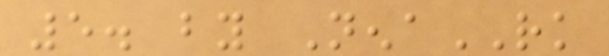5. by NenaRK
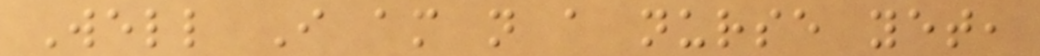Well I am not a nurse yet,
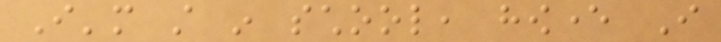I'm still in school, however I
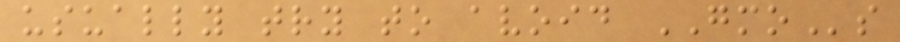usually try to avoid GMOs
